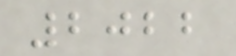2022
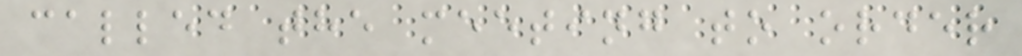called the meeting to order
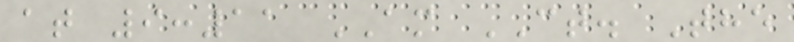at 9:11 AM CT. The
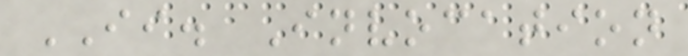II. Invocation
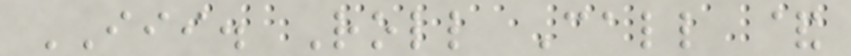III. Roll Call &
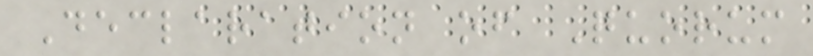Declaration of Quorum
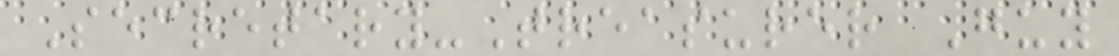Secretary-Treasurer Guy
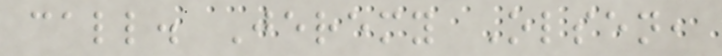call. Jeremy Olsen,
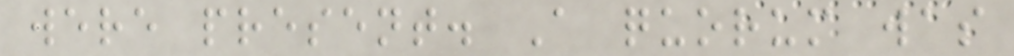were present. A quorum was
